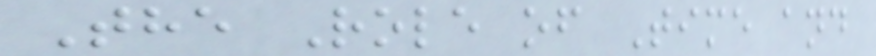The Role of Time and
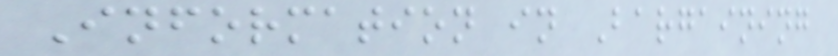Information in Bargaining
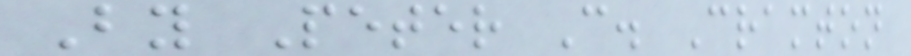By Peter C. Cramton
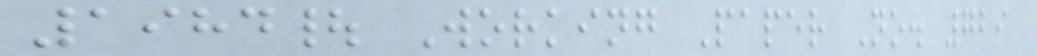1984| Working Paper No. 729
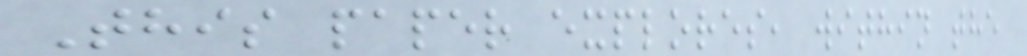This paper explores, within the
